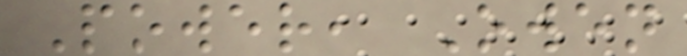Power, Owen
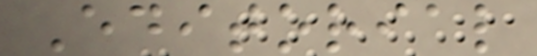Editorial
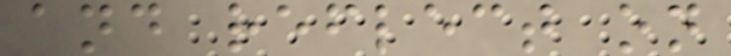and reflect on
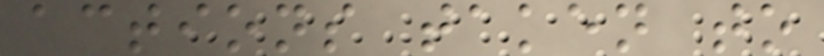actions taken to
